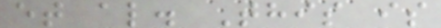et al. This is
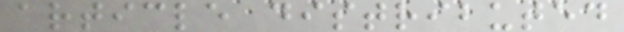article distributed
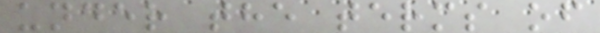under the terms of
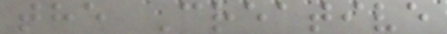the Creative
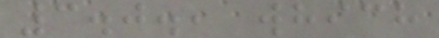3.0., which
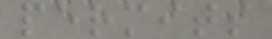permits
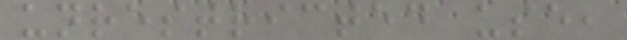unrestricted use,
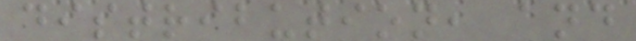distribution, and
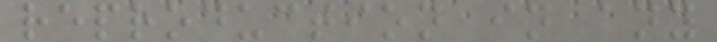reproduction in any
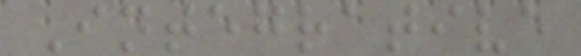Integrative
